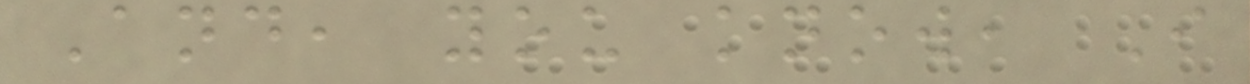And, you know, I
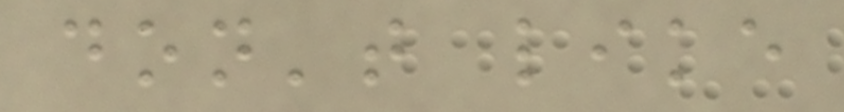don't like
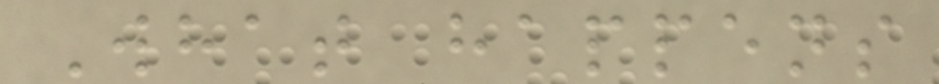What happens
